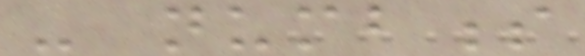- numbness
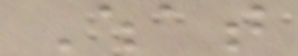What
